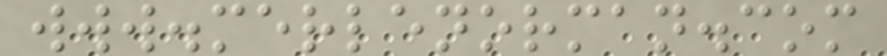www.merlenorman.com
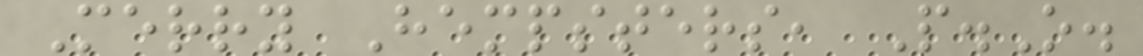Merry Hempsters, P.O.
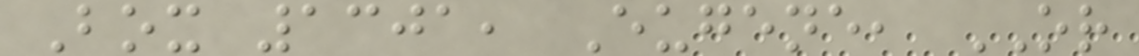Box 1301, Eugene, OR
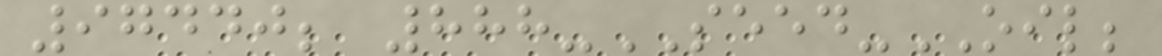97440; 888-SEED-OIL;
